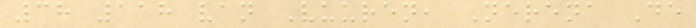38 118 van Vuuren, Nerena De
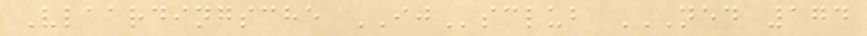Vlaardingsche IJsclub NED 174
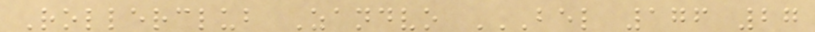Rollerclub Zandvo BEL 176 27
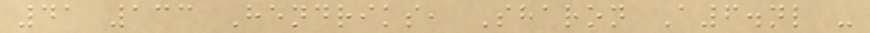41 133 Hendriks, Sharon A6.nl -
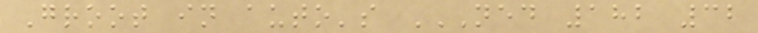Groot in auto's NED 182 32
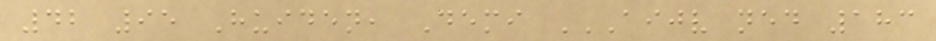42 95 Huiden, Demi AIJV NED 183
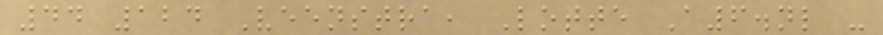44 124 Veenstra, Lotte A6.nl -
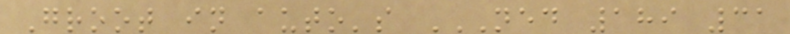Groot in auto's NED 189 31
